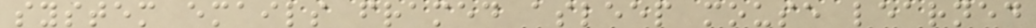system emails framed asleep mouse learned
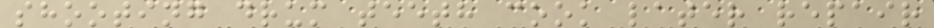shooting drum teeth cook later repair
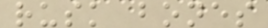rusk bones
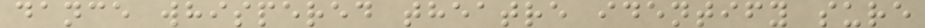dance whispered theatre identify sure
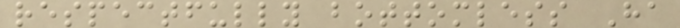respectfully bottomless Ha
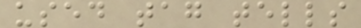used tag tells
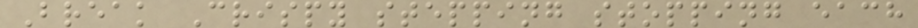Break Crispy stepping stopping each
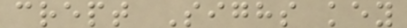crept Sighs key
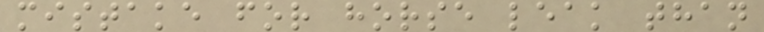mistake for horse leak than
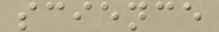science
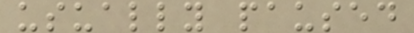usually paused
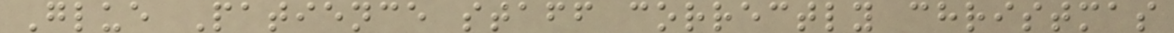Glue Patience staff correctly christmas
